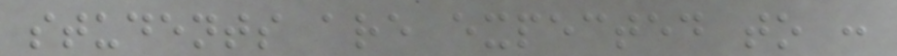students are expected to :
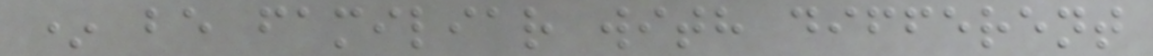* be familiar with different
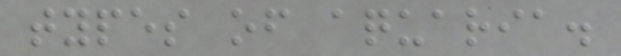types of aquaria.
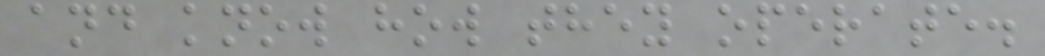and know how they operate.
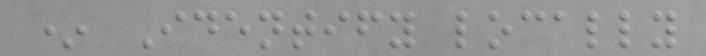* Identify locally
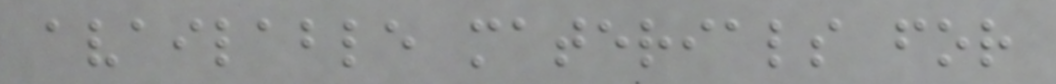available materials for
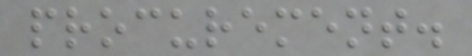procurement.
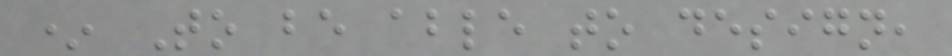* To be able to design,
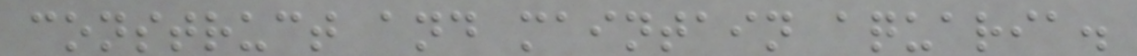construct and maintain aquaria.
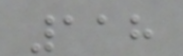118
